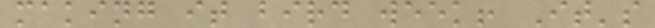making it bird week! It's
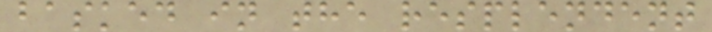basked in the resplendent
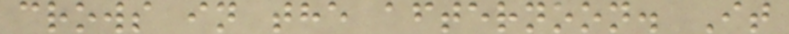crows in the afternoon. It
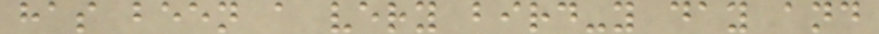has been a very bird-y day and
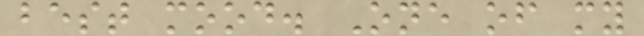best mood. One of my
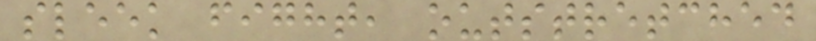sleek fight, outstretched
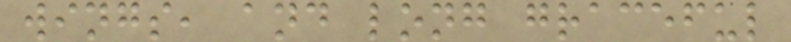wings, and long graceful
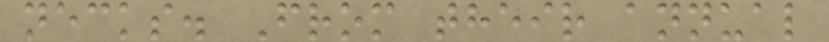necks. From their annual
